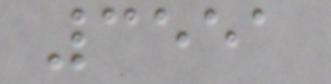3551
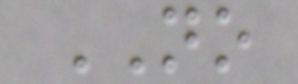NO
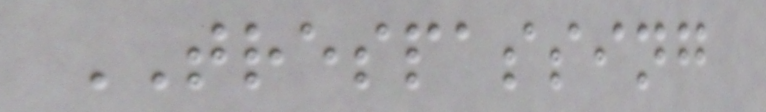TRESPASSING
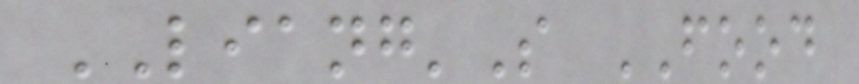LIANG'S FOOD
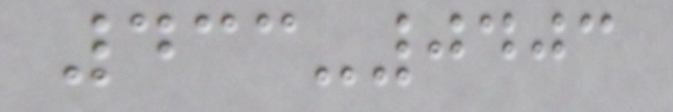433-0403
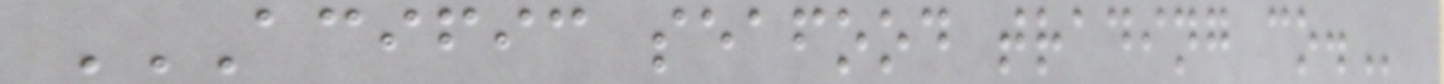ACIFIC SEAFOOD TRADING CO.
